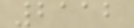2112
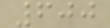600
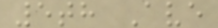5th Ave
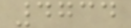4734
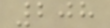208
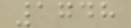1748
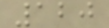120
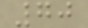70
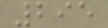295
